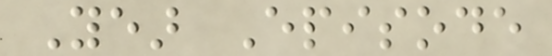Year Episode
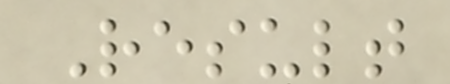Result
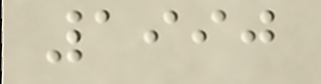1990
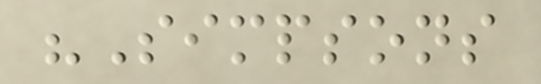"Simpsons
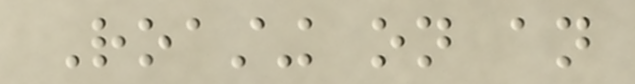Roasting on an
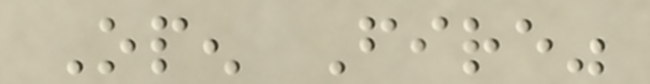Open Fire"
